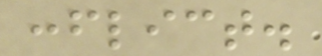conflict.
